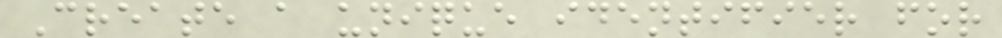Create a unique identifier for
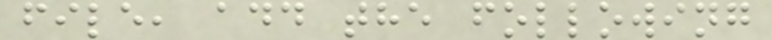file, add the following
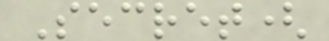Secret(
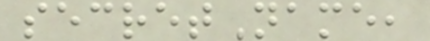secretName,
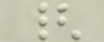{
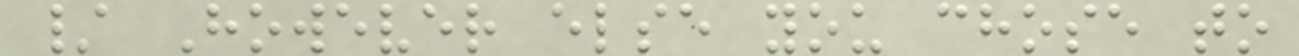/ However else you chose to
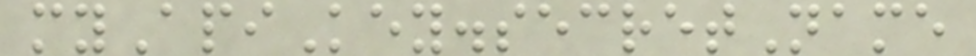myApiKey.secretName
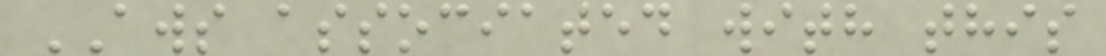AWS associated with this
